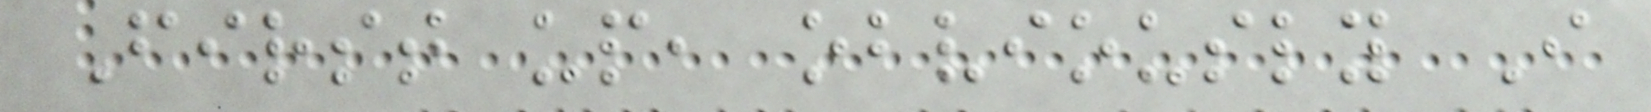First up, obviously I
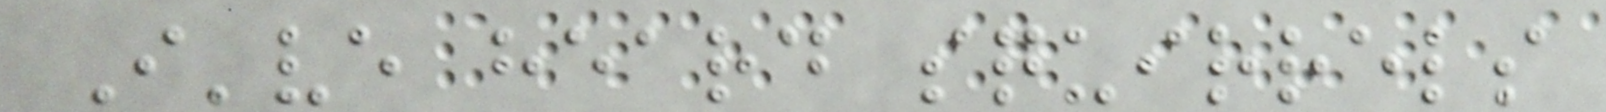I've heard squirrels
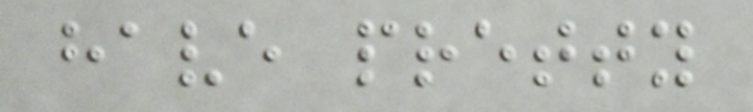have pretty
